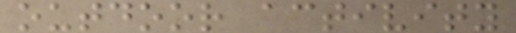outdoor activity
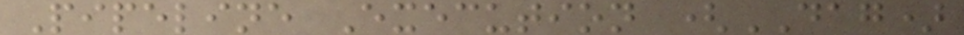Pipeline Execution (DAG)
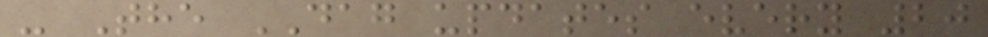- The DAG updates every 20
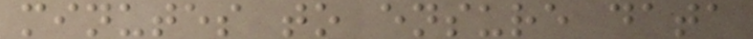minutes to ensure data
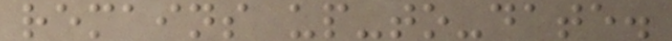remains up-to-date.
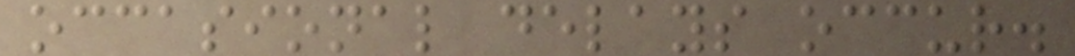occasional delays occur.
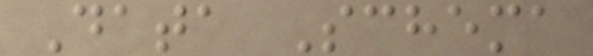Data Schema
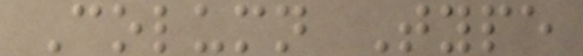Column Type
